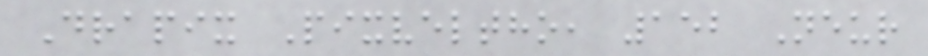Drapix Pixveltho, 152 Neur
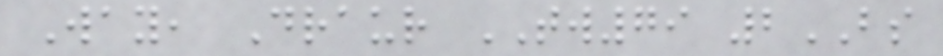Way, Draur TW79 2BS
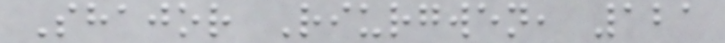Shajor Riurgwen, 121
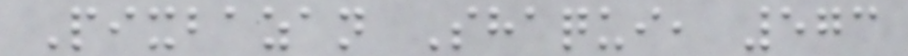Pixbazan Shaqui, 573
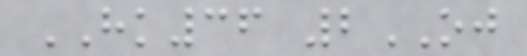HK36 2OJ
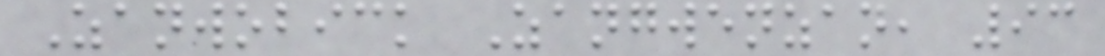Zanwobick Zangwenzan, 93
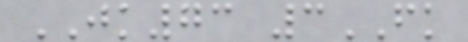JK73 3FK
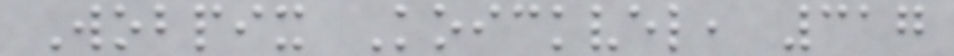Wobpix Koickvel, 317
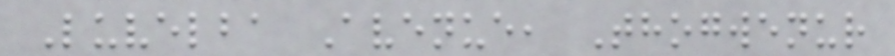Luvelba Avenue, Thogwenur
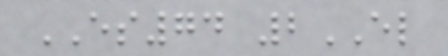ES74 2EL
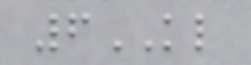6KL
